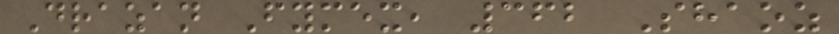Drazan Fymex, 362 Shaoz
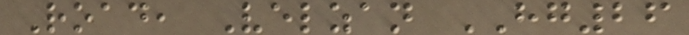Road, Velzan HG26
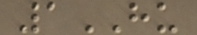1HU
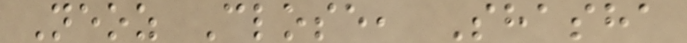Neoz Close, Shasha
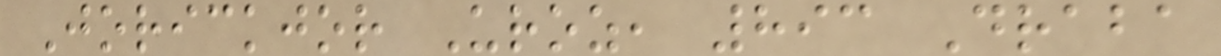Jorickjor Uroz, 893 Draba
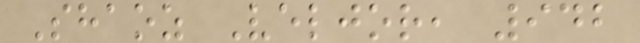Shaoz Veljor, 942
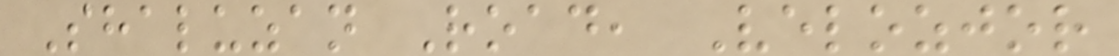Shaluzan Road, Velozjor
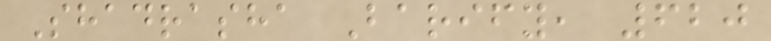Shadrasha Barify, 620
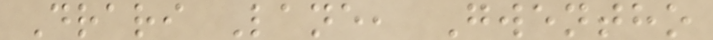Drari Lane, Gwentho
